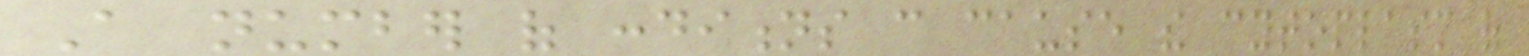A number of conditions can cause the cytoplasm of
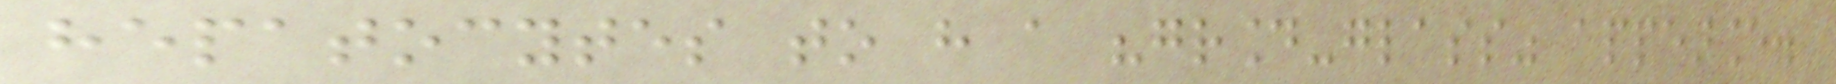hepatocytes to have a "ground-glass" appearance.
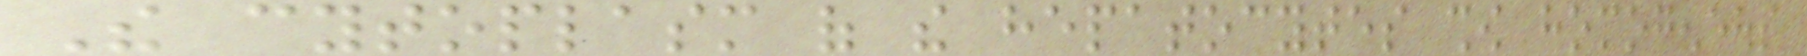The cytoplasm of the hepatocytes show homogeneous
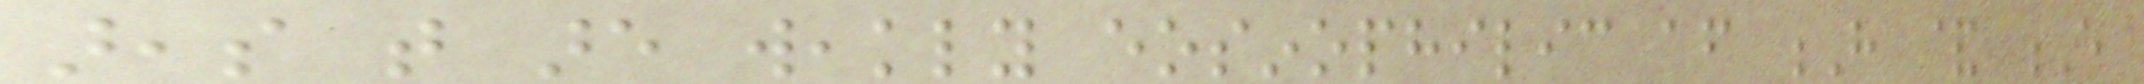areas that are weakly eosinophilic after H & E
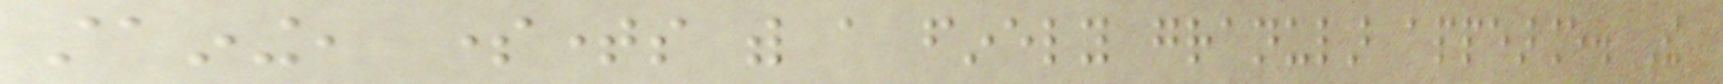staining, sometimes with a finely granular appearance. The
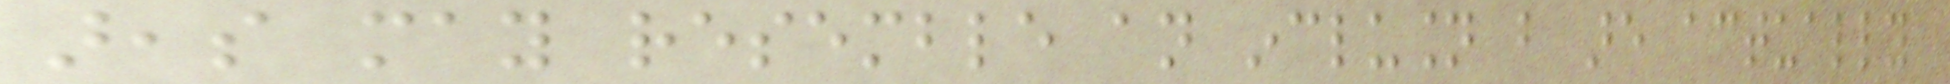areas may resemble an inclusion but are actually
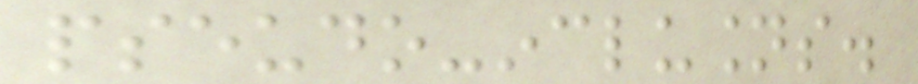pseudo-inclusions.
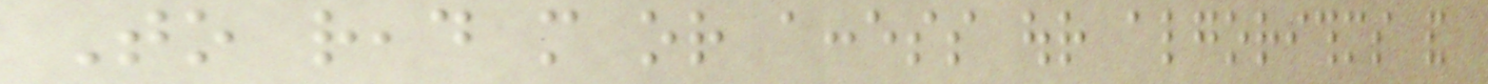To read more or access our algorithms and
